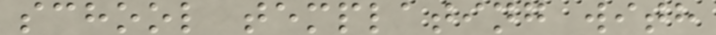school templating with
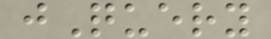jQuery
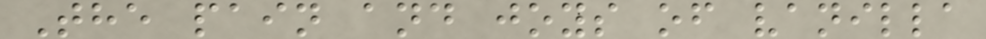The pain and joys of vanilla
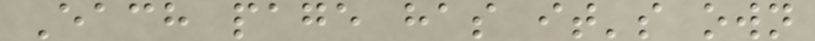Each page has it's own
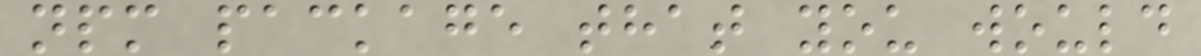npm package that you would
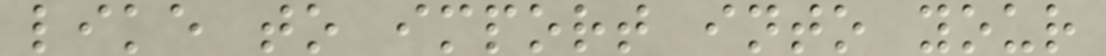like to import into your
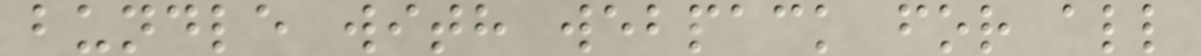bundle with webpack for all
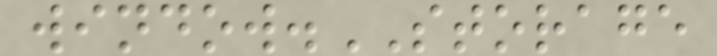window.STORAGE
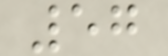57
